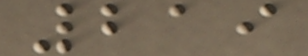219
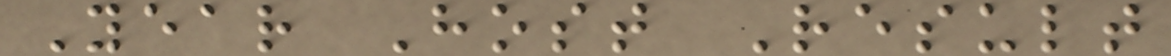Year Host Result
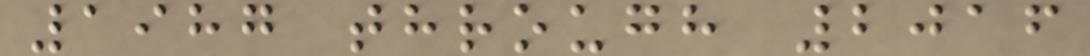1987 through 2016
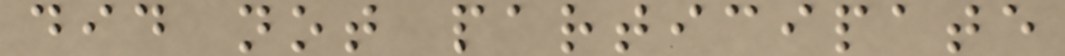did not participate
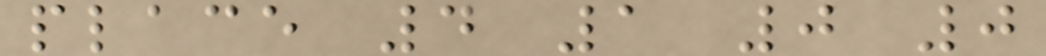place 4 1 0 0
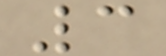3
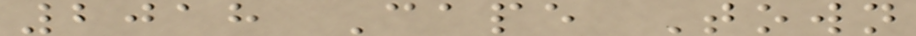2018 Cape Town
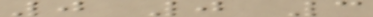0 0 3
